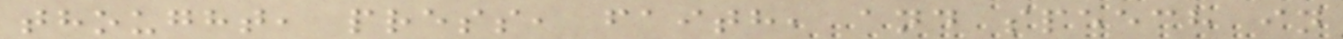thought, press, faith, and speech in
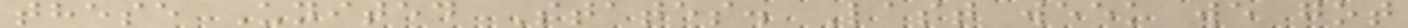these United States. Last week we got
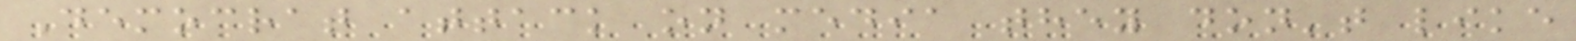Democrat attack on media they don't like
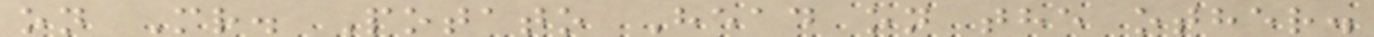on Mr. Potato Head on the other.
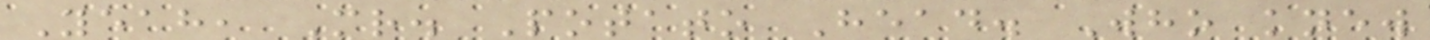Yeah, Mr. Potato Head. Who knew
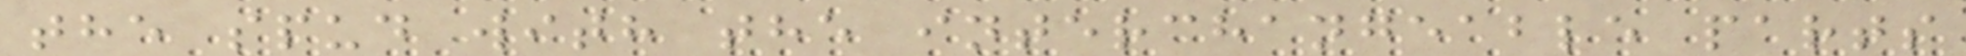the spud with the interchangeable parts
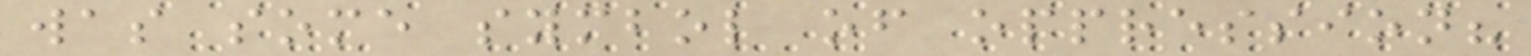was some symbol of oppression?
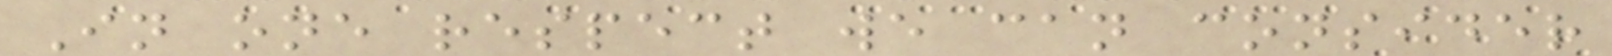In one respect we can consider
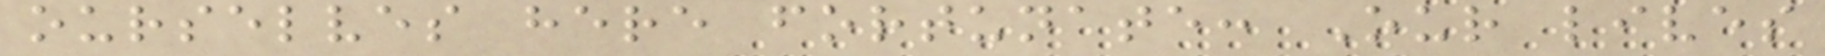ourselves here fortunate: Our lives
